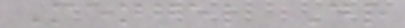Mengel Dr
